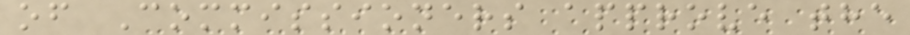of Commissioners approve the
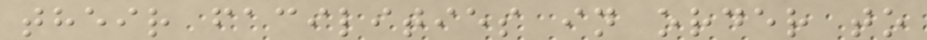their facilities in order to
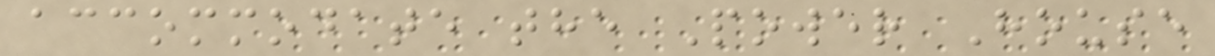accommodate the Power House
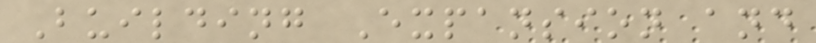Building Expansion and
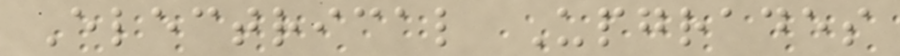Electrical Upgrades
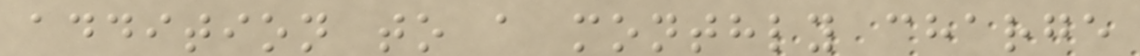addition to a monthly charge
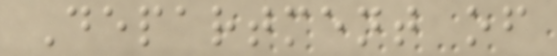Department of
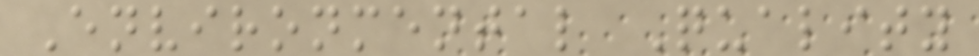Environmental Quality
